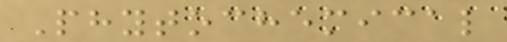Phytochemical
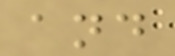and
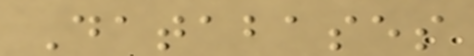Databases
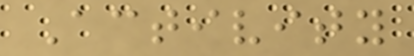Activity
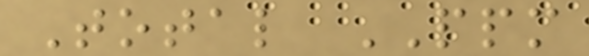Total PPM
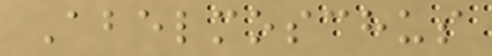Abelmoschus
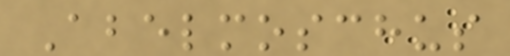Abelmoschus
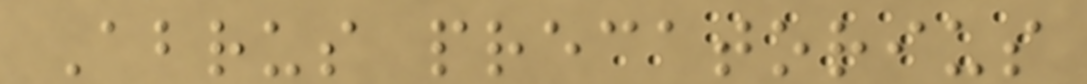Abrus precatorius
